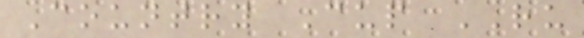Country Cup RU
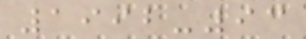1992-93
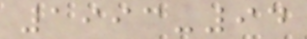1993-94
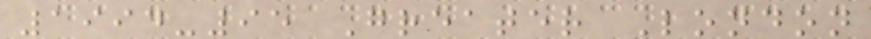1994-95 Greater London
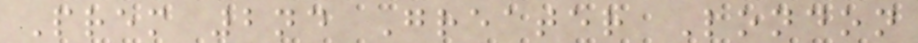Prem 2nd Greater London
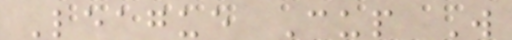League Cup W
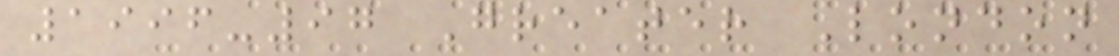1996-97 Greater London
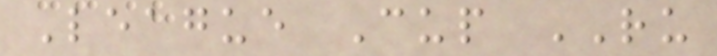League Cup RU
